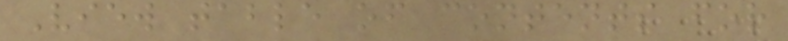View table of contents for
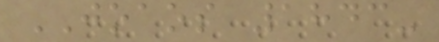JOAOS 1843-
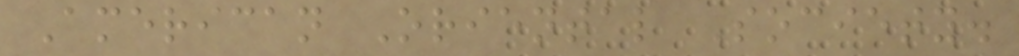American Oriental Society.
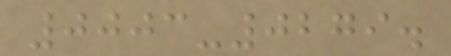0003-0279.
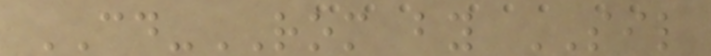CD-ROM by SIL
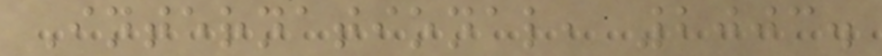International, 2003.
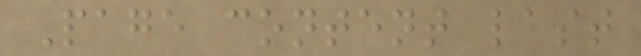Page content last
